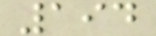194
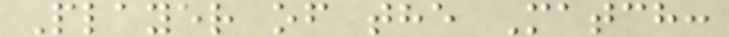Player of the Match:
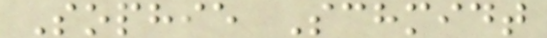Sophie Schmidt
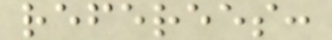referees:
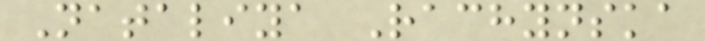Nataliya Rachynska
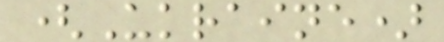(Ukraine)
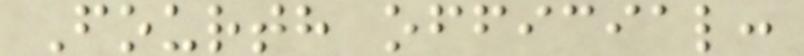Fourth official:
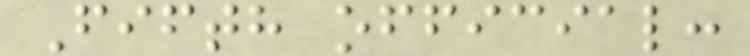Fifth official:
